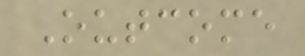Outcome
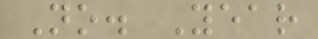No. Year
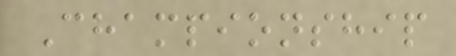Championship
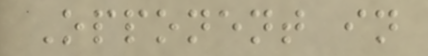Opponent in
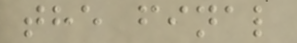the final
